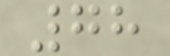78
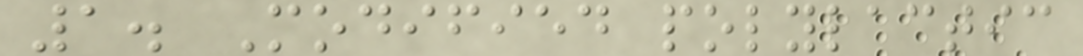1. Modified polylactic
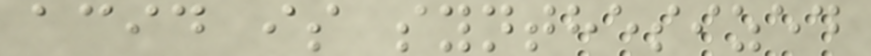acid is synthesized
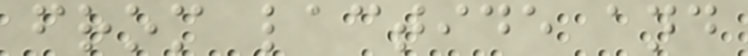from lactide and
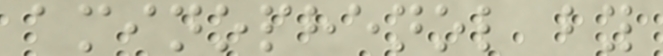aminophenol by
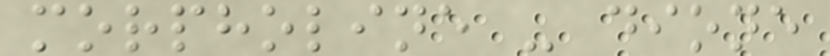morpholine - dione
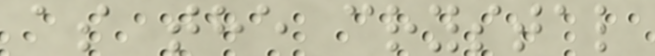as the crystal
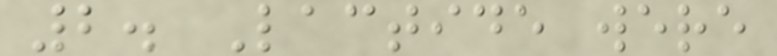2. Lactide were
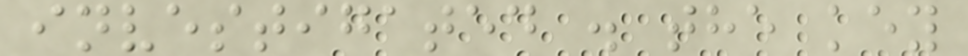investigated . the key
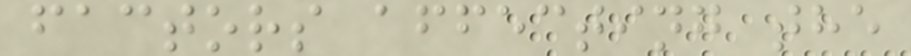factors affecting the
